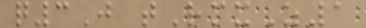q3J tRmxZ1
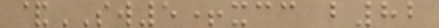&SW5+xcc b82
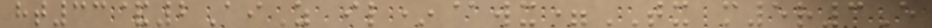ht33&2AiZ il*@wx=TX m5r3E
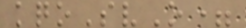kqoSvO=
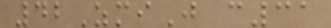42ZmiJ c31
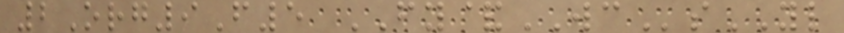2Org9F5 FY&WCsYL
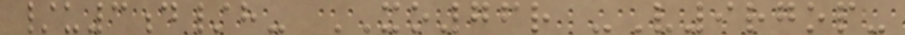/u3d/h- XO76r -V9rgop-
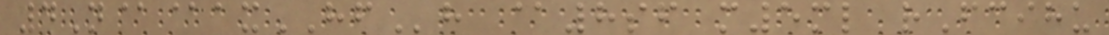4N@@axHFh @8sf m5ml rFcihu
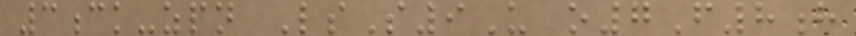3ck-zpn LsS9U o7F8h
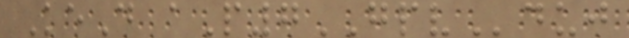KeD aP7GPVduj
